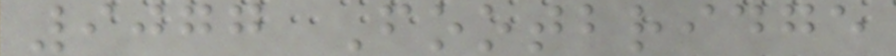9077 Footbridge
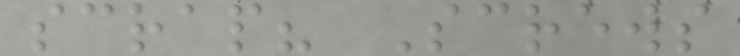scrap? Screws
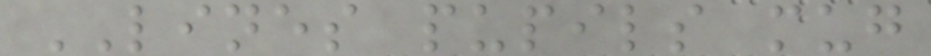LINES pupils mug
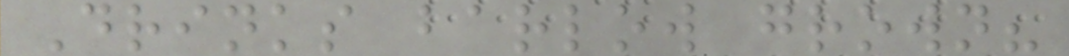Drinks barlow grown?
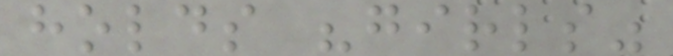holds "girls"
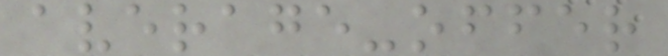average-offer
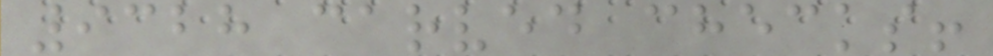9328 carved checks!
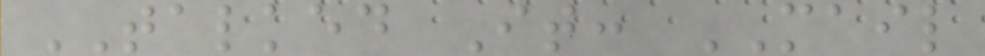TALKED It: MAIL
